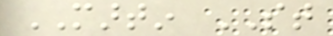MARTIN ST
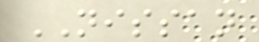NISSAN
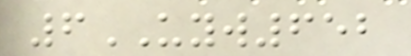6UYW652
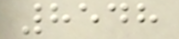8548
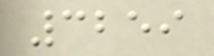3259
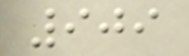909
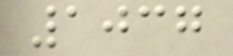1037
